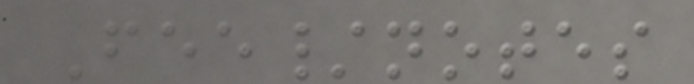Fee/notes
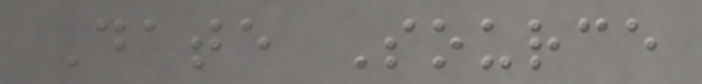Date Source
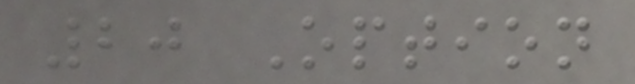20 Option
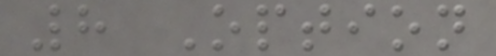8 Option
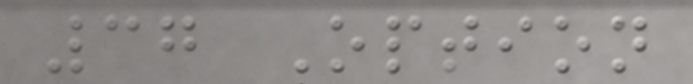37 Option
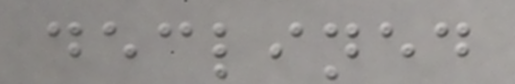declined
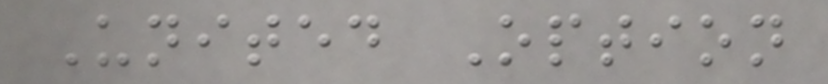United Option
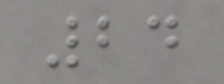24
